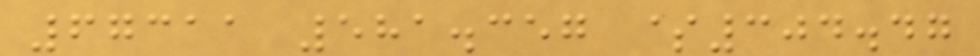67311 581.357 $304.47
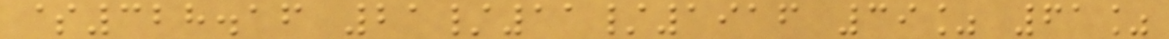$328.16 21/11/1916 39% 61%
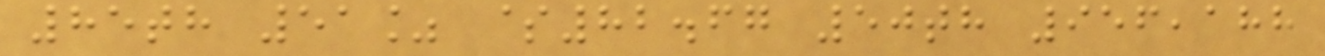85th 51% $82.67 50th 956,188
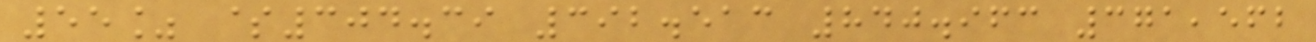55% $304.39 392.513 840.963 371,562
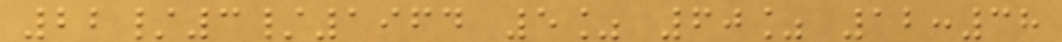22/3/1964 5% 60% 12:38
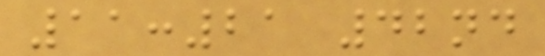11:21 42nd
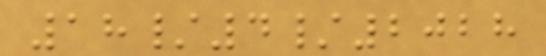18/4/2028
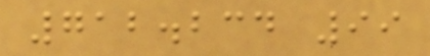712.234 99
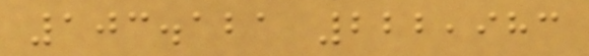103.121 222,983
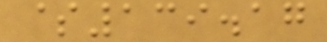$139.17
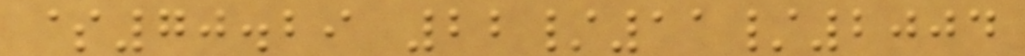$70.29 22/11/2004
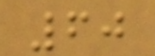60
